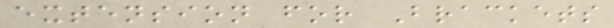extension for Brackets
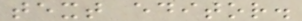text editor.
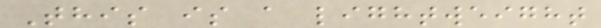This is a lightweight
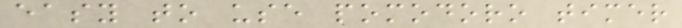easy to use pomodoro timer
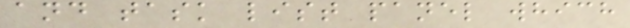and task list panel which
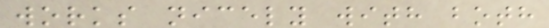works nicely with both
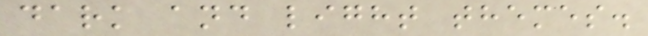dark and light themes.
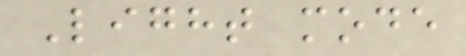Light mode
